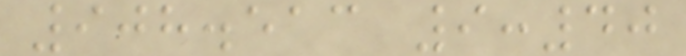908.513 9:40
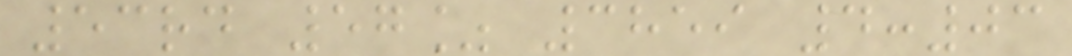53rd 57% 3859 4:03
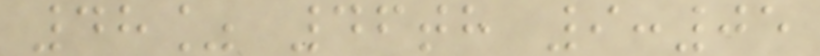48% 46th 9:05
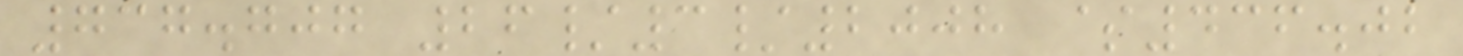737.707 26/3/2008 $436.02
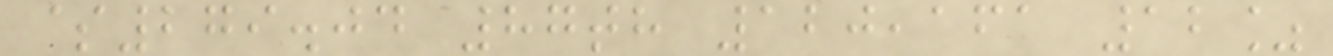$279.04 87th 120,161 12%
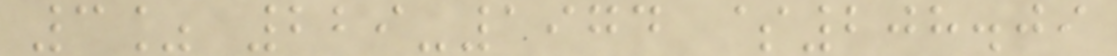3% 229-1974 $208.09
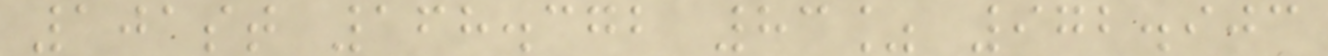101st 168.372 83% 972.903
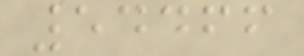54466
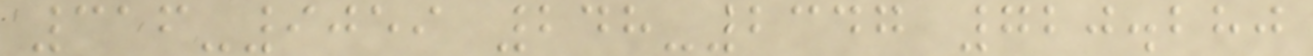316-9059 248-2347 720.280
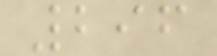296
